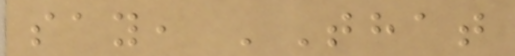say, 'That
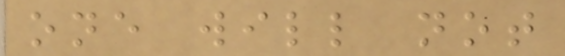one will not
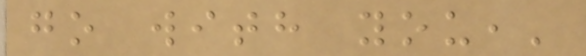go with you,'
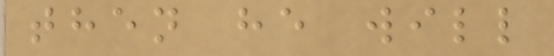then he will
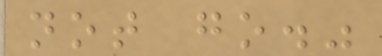not go."
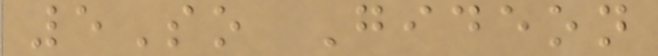5So Gideon
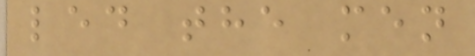led the men
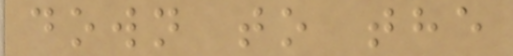down to the
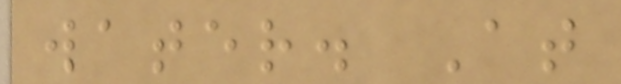water. At
